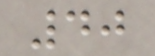40
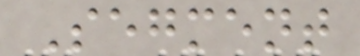Segment
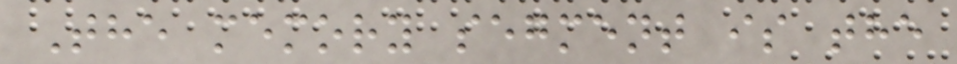The memory segment is the
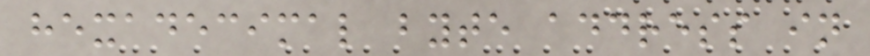hexadecimal byte address in
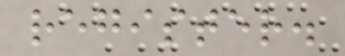register.
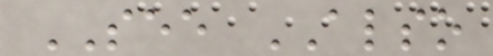SEE ALSO
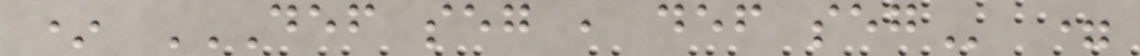* DEF SEG , DEF SEG =
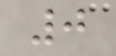0
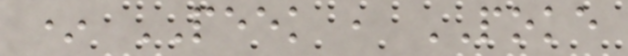* PEEK , POKE
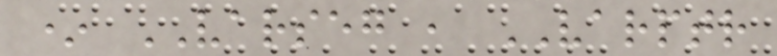* VARSEG , VARPTR
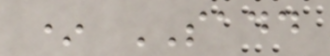* SADD
